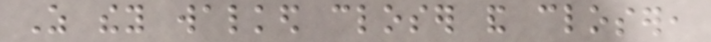As they walked closer and closer,
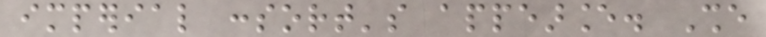imperial consort's appearance. She
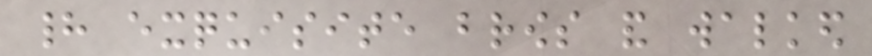had exquisite brows and walked
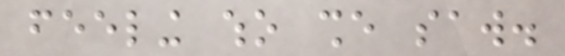feeling who she saw.
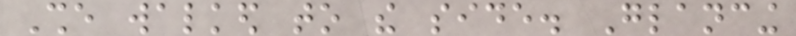She walked to the side. Glancing
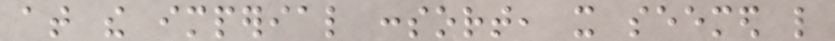at the imperial consort, it seemed like
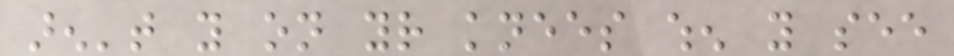aren't you on your knees when you see
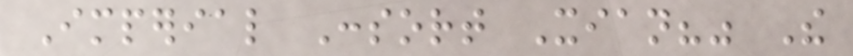Imperial Consort Xian?" The
